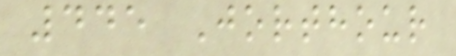445 Jorthour
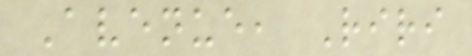Avenue, Riri
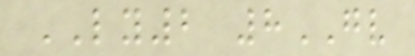LY2 8GV
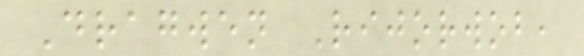Dragwen Rijorwob,
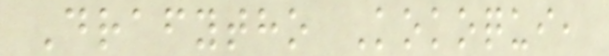Drafytho Kokoqui,
